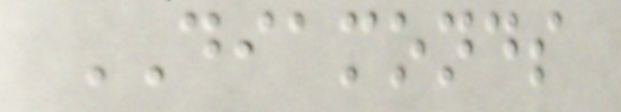DIAMONDS
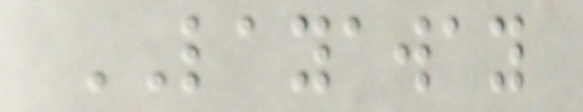LAYAWAY
